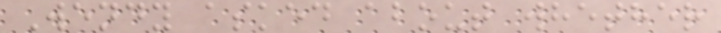Wendy asked about whether
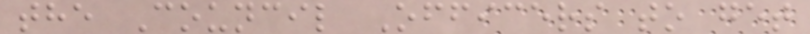the Council Officers to get
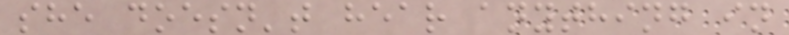she doesn't hear anything in
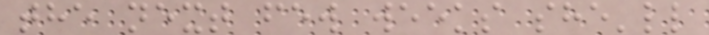the next few weeks she'll
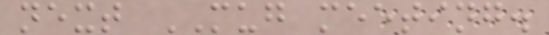next MUG meeting.
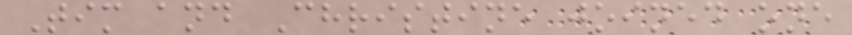Tim and Christine joined one
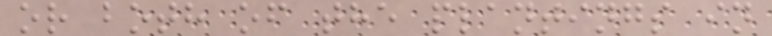or both of the plantings in
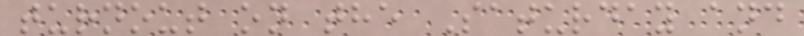turnout on the Saturday and
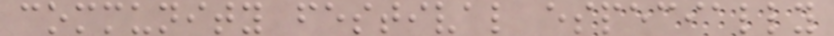community festival especially
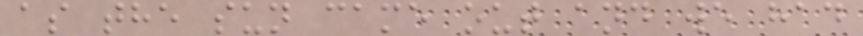as the sun came out and we had
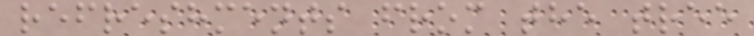refreshments from the tree
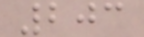203
